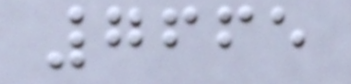7665
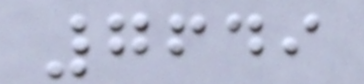7649
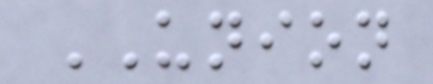UNION
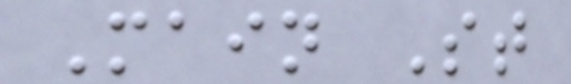Main St
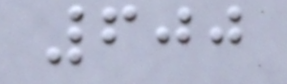600
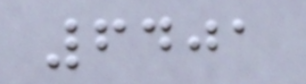6401
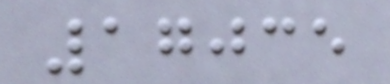17035
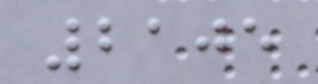2105
